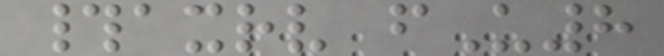#axrv fU8
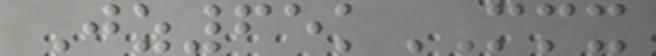Jz65kMMX
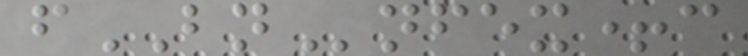fBNnfex+c
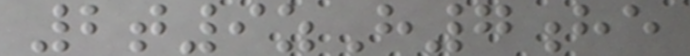2t9zH7he
